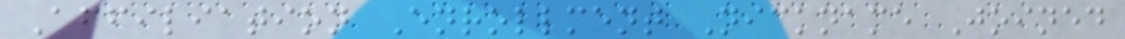Affiliation Enrollment Nickname Joined
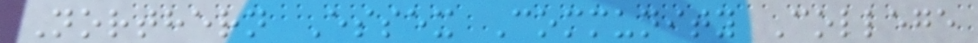Northern Essex Community College
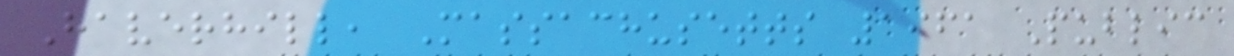Haverhill, Massachusetts 1961 Public
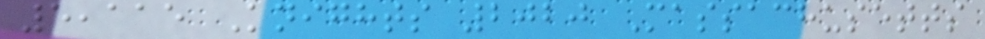5,115 Knights 2020 Massachusetts
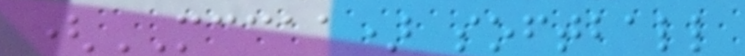(MCCAA) softball
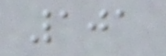101
